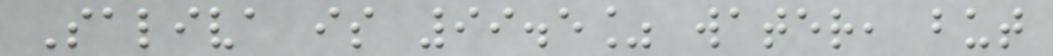Saliva is 99.5% water, but
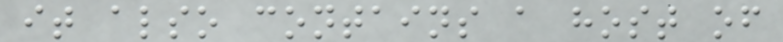it also contains a host of
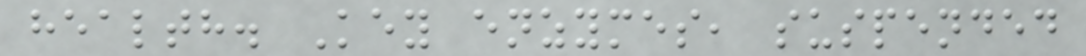health. Key enzymes, suspended
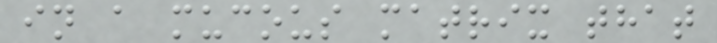in a mucous matrix that
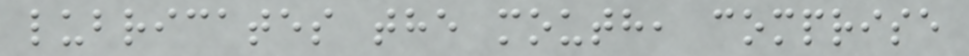lubricates the mouth, comprise
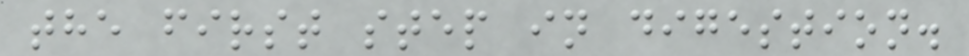the first step in digestion.
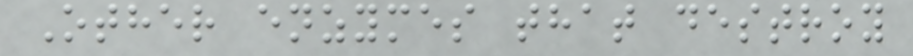Other enzymes that destroy
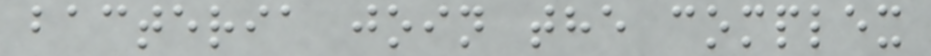bacteria join the complex
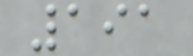191
